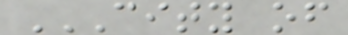CITY OF
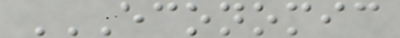ECONOMIC
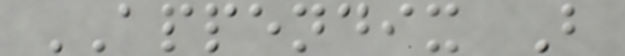APPENDIX B
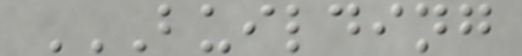BUILDING
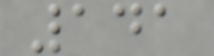141
